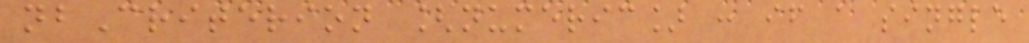nbCriterion [numeric] : if a single
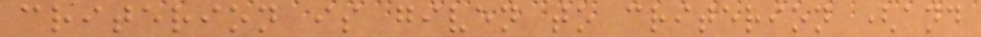criterion is given to criterion (and
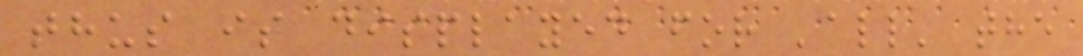thus is displayed for 'all' the
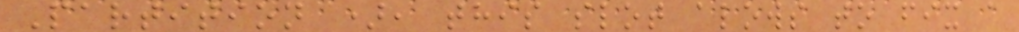Partition ), this slot alows to fix a
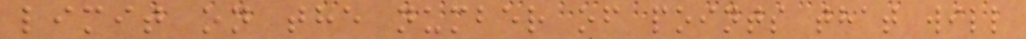limit on the number of points that will
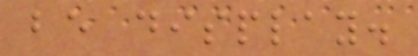be display.
